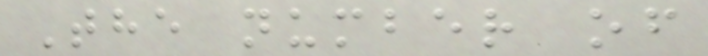The number of
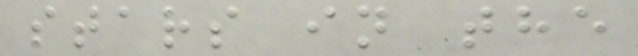stars in the
